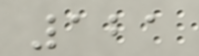121
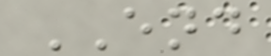END
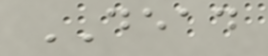DEAD
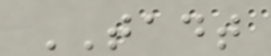TADT
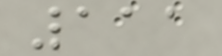111
